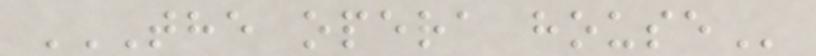THE OPERA HOUSE
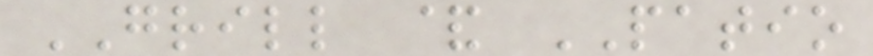GRILL & PATIO
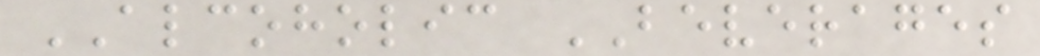ALCOHOLIC BEVERAGES
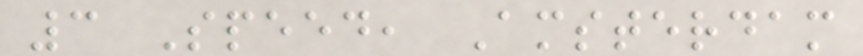3 Speed, Amsterdam
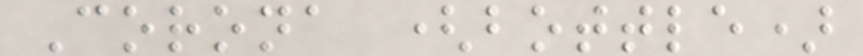Corona (bottle)
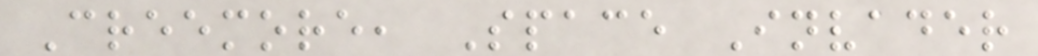Creemore, Space Invader
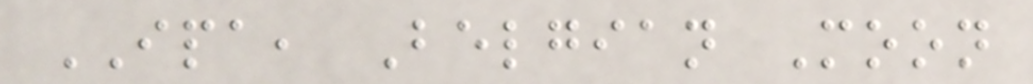IPA, Belgian Moon
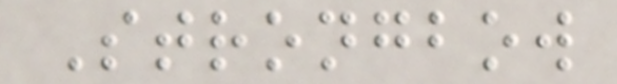Strongbow
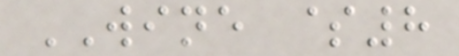WINE $8
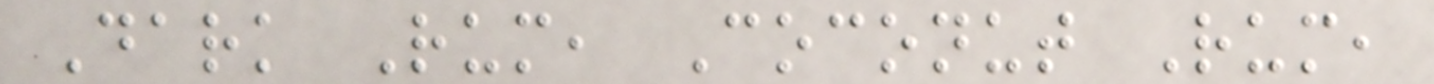Dark Rum, Coconut Rum,
